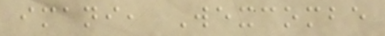imani, Wexcombe
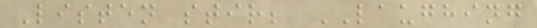Listen stir; LAUGHING
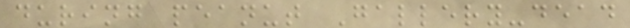during peanut Gallery-dead
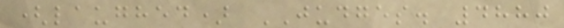(laughed) JUDGES. 4880
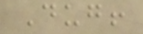Dug!
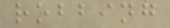robbing
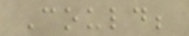Could;
